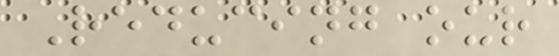Reducing our
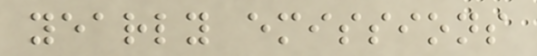yearly emissions
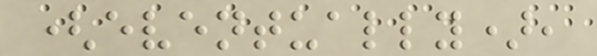(eventually),
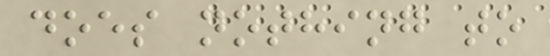does nothing to
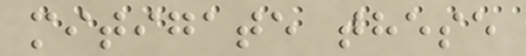mitigate these
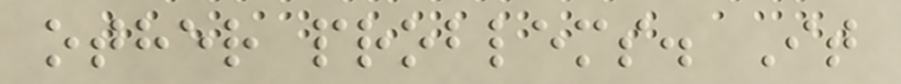other problems. It
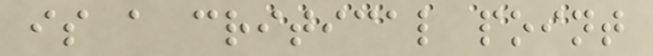is a critical point
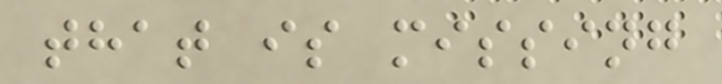that is missing
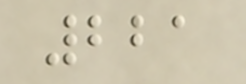221
